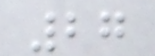27
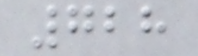728
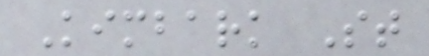Kimbark St
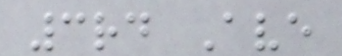3rd Ave
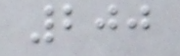200
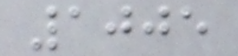1005
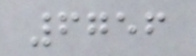6756
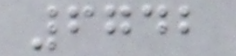6742
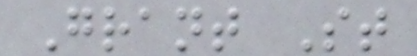Grant St
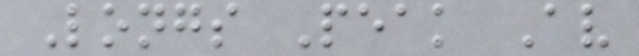Longs Peak Av
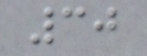30
